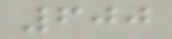600
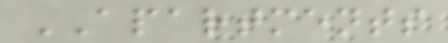APARTMENTS
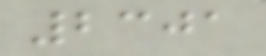2301
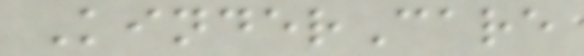KinderCare
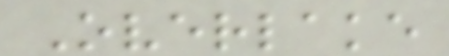Overlake
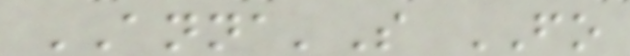ANNA'S FO
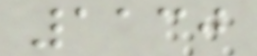1130
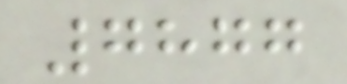7877
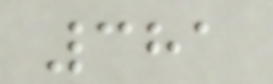381
